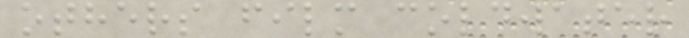others film coldwater
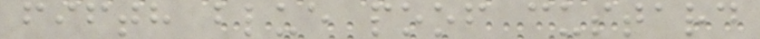fifth blue poof custard
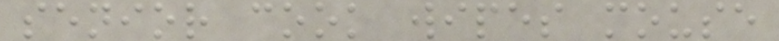senior cook wipes mouse
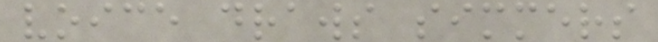voice draws simmers
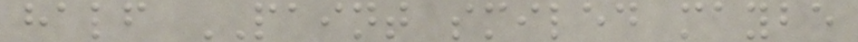half PAINT smiled maybe
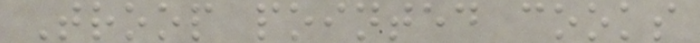Troop pointed cooks
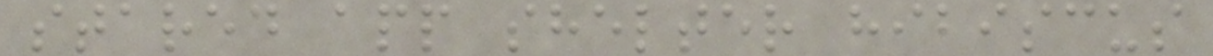stared app shelter hibiscus
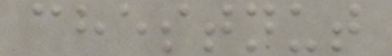chestnut
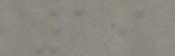19
